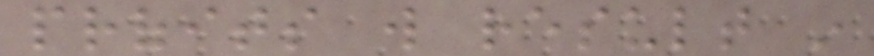profits will result in
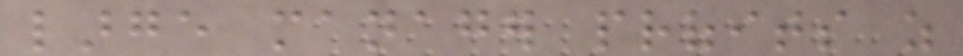large manager profits as
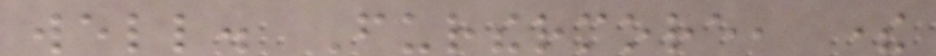well. Furthermore, there
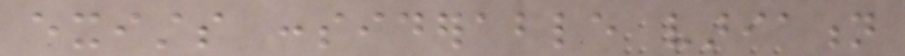exists considerable variation
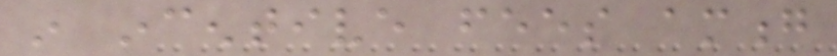in incentive fees among
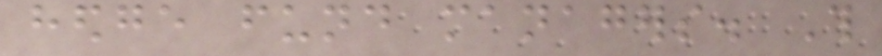hedge fund managers. This
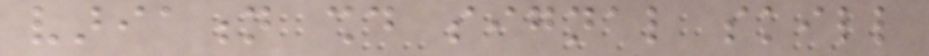variation should signal skill
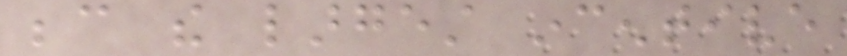because the largest incentive
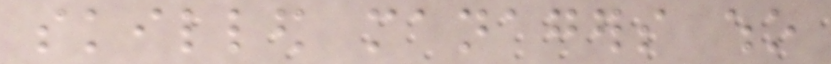skilled managers who
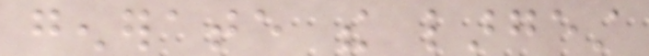generate the largest
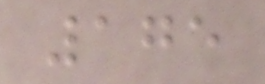175
